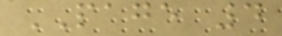PAGE 4
